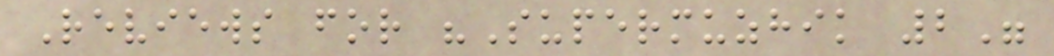Reviews for "Supermuzhik 2"
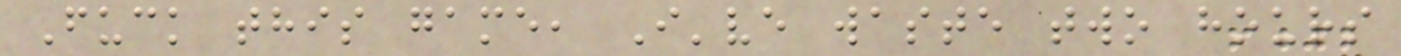Fuck this game, I've waste two hours
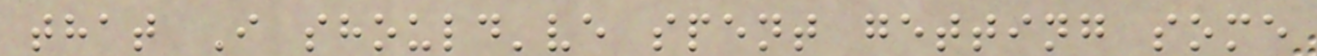that I should've spent getting some
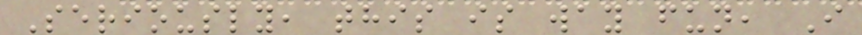Seriously, this is way fun, I
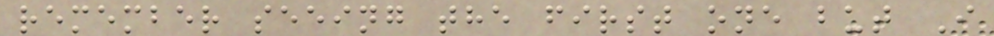remember seeing the first one but I
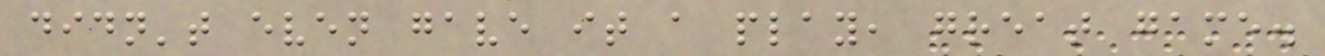didn't even gave it a play, great game.
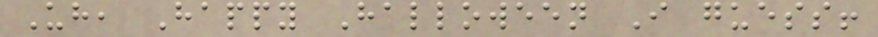Uh, Happy Halloween I guess!
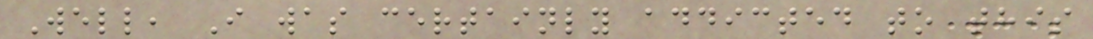Well, I was certainly addicted to this
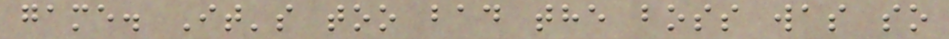game. It's too bad the boss was so
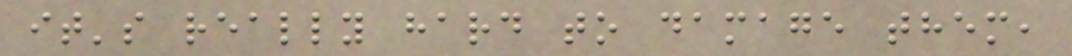it's really hard to damage them,
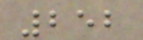252
